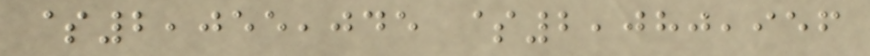$2,055,045 $2,080,956
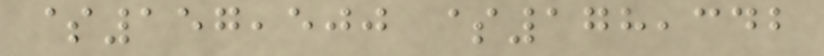$157,500 $178,342
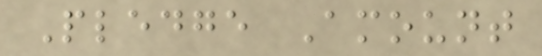Pledge Amount
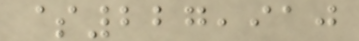$227,910
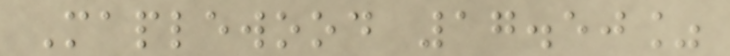Maplewood 17.50%
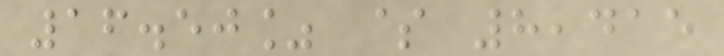16.50% $ 8,415
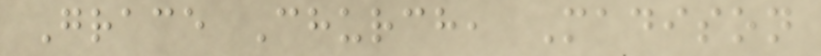Grace Church, Madison
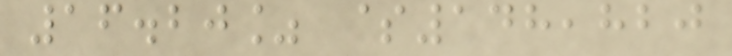16.20% $148,820
